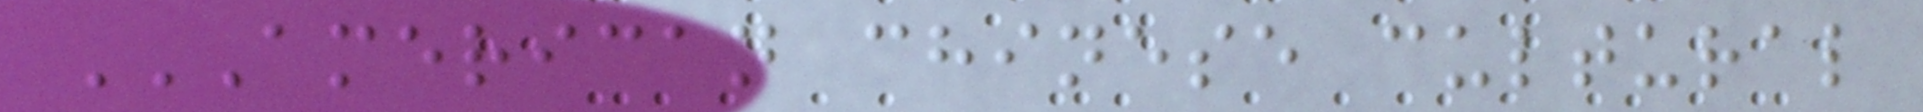AMERICAN CHINESE CULTURAL
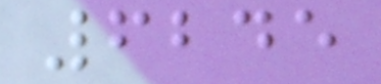6245
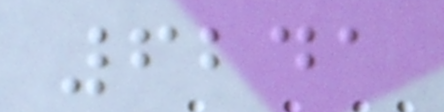6241
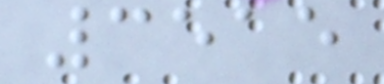3515
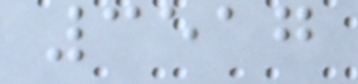3517
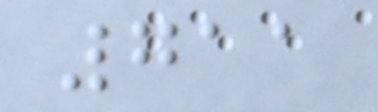711
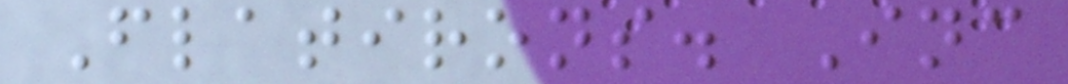Flatirons. Inc
